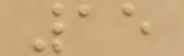15
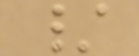/
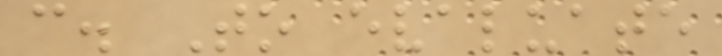c. To evaluate
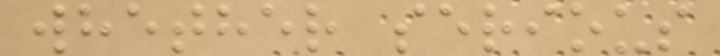whether serious
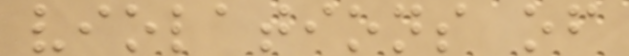violations of
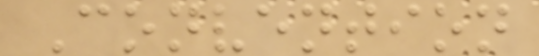Convention
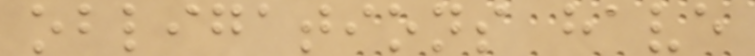obligations have
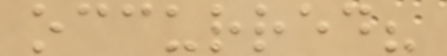occurred?
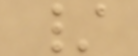/
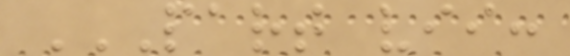PART VII:
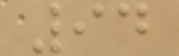94
